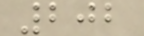202
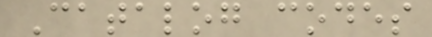Catalog codes
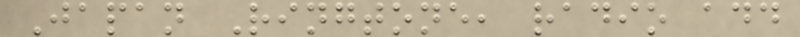Japan Ringtone, radio add
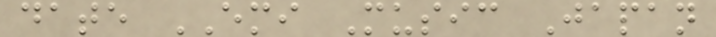date EMI Music Japan
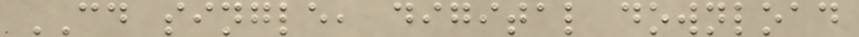CD single, digital download
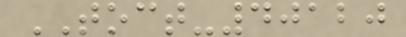TOCT-40120
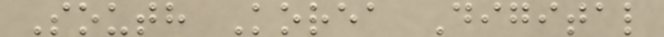South Korea Digital
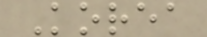Korea
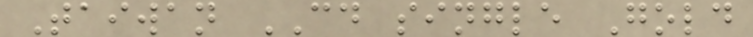Taiwan CD single Gold
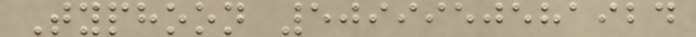Typhoon 5099950581924
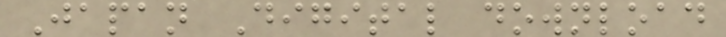Japan Digital download
